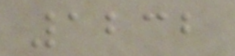1232
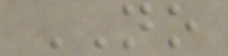NO
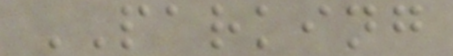PARKING
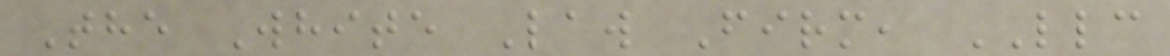The White Law Firm, LLC
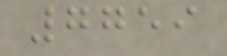7759
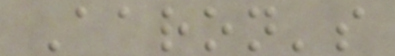Aaron's
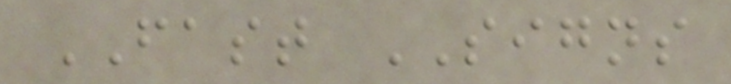FAST SIGNS
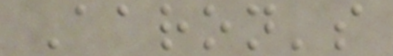Aaron's
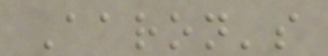Aaron's
